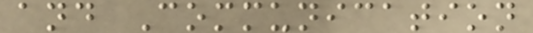and Communication
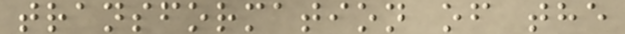transformation of the
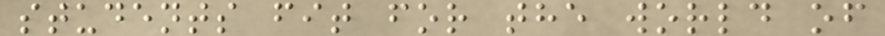students fit for the world of
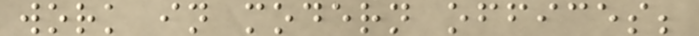work in modern offices;
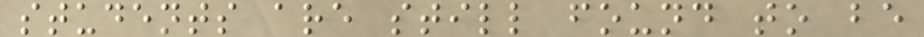students are still found to be
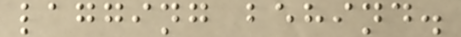lagging behind.
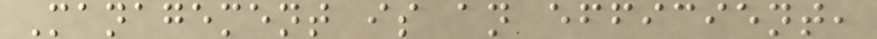Management is an efficient,
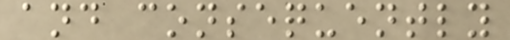and consequently
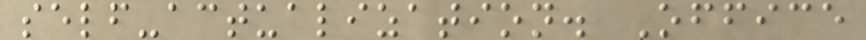self-actualization. Office
